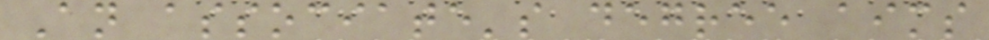An associate's degree aims
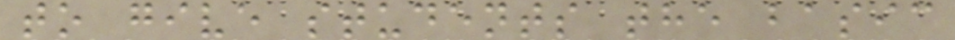to give students the basic
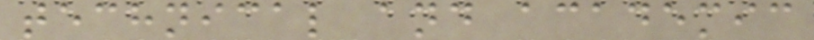technical and academic
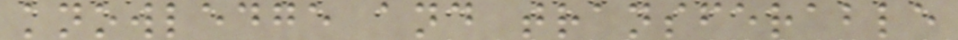knowledge and transferable
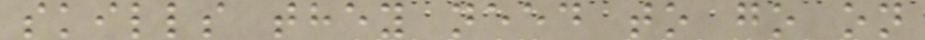skills they need to go on
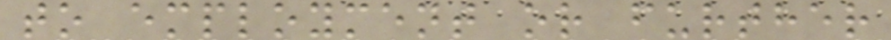to employment or further
